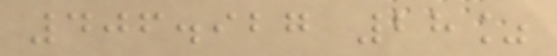406.927 28%
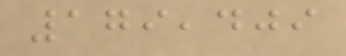179,409
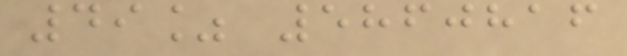49% 5860816
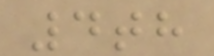4th
